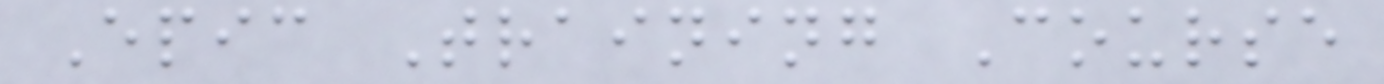Epic Training Course
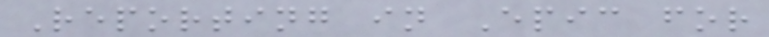Reporting in Epic for
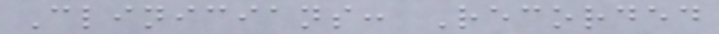Clinicians: Recorded
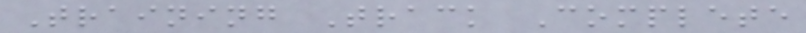Training Track Complete
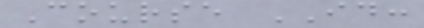Course ID:
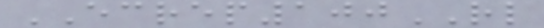ECREP100RL
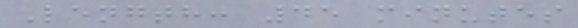Length: 45 minutes
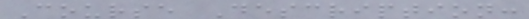Course Description:
